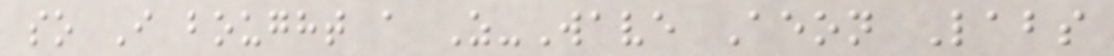so I bought a Z-Wave Aeon Labs
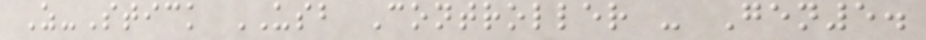Z-Stick USB Controller - Gen5.
